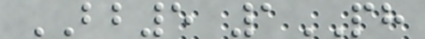BB5 1PH
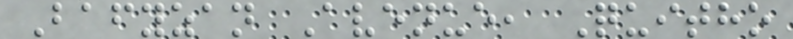Bafyzan Avenue, Quitho
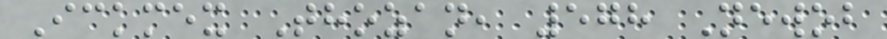Ickmex Thozan, 578 Newob
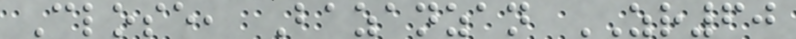Close, Bazanzan ZR60
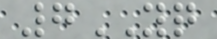7YQ
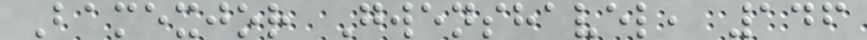Bamexjor Gwenshavel, 146
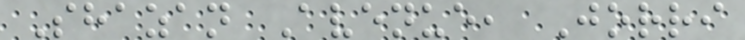Shazan Avenue, Jorri
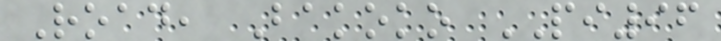Road, Bakoko PI96
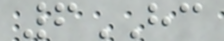6HC
